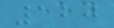120
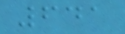641
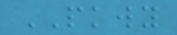PKWY
